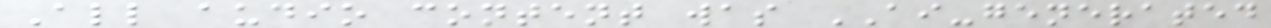All audio content was AI-generated
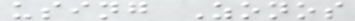using Zonos
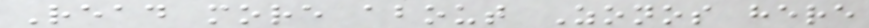Read more about Zonos here
